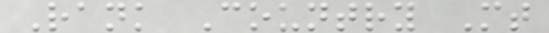Rank Country Mt
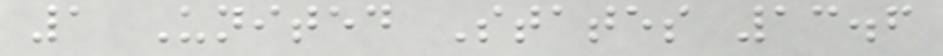1 United States 13.6
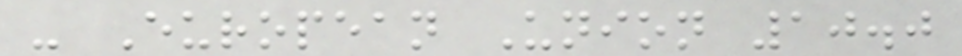- European Union 10.0
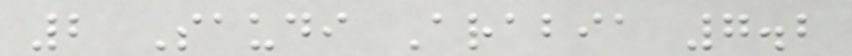2 Saudi Arabia 7.2
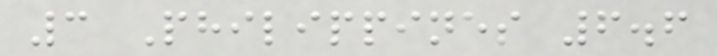3 Philippines 6.6
